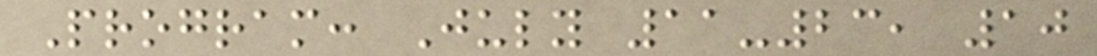Program: July 11-23, 10
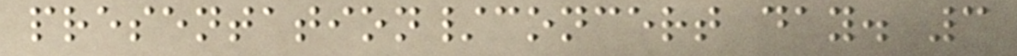presentation/concert day. 3
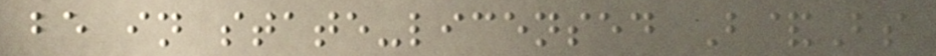be in state-licensed B&Bs
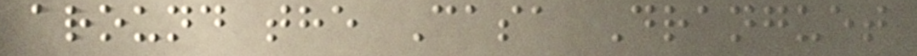around the Casa Dranguet
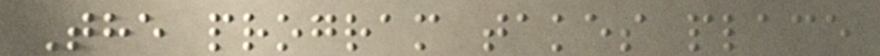The program takes place
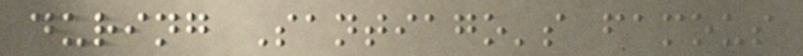during Santiago's famous
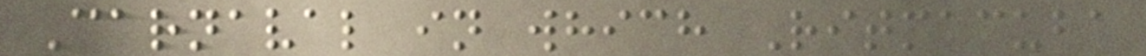Carnaval in which Ritmacuba
